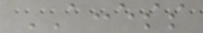ACCESS
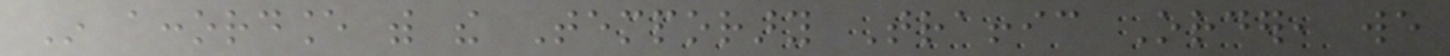In accordance with the Temporary Traffic Order, we
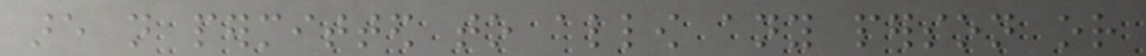are not permitted to allow any person or
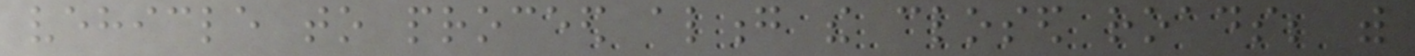vehicle to proceed along the closed roads; with
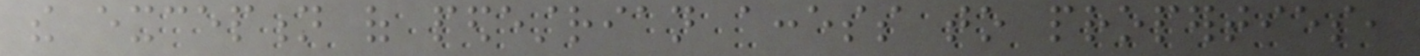the exception of pedestrian access to properties,
